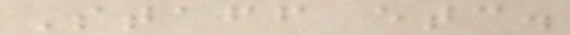Staff etc.
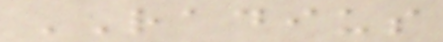RADIUS
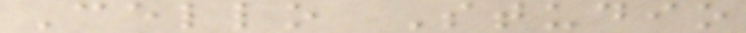Cello Studio
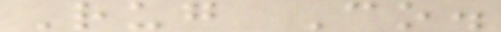Rug Co.
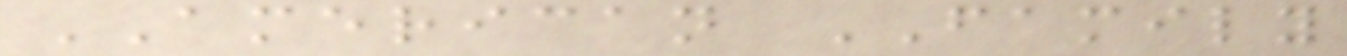AMERICAN FAMILY
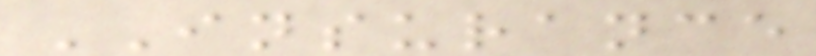INSURANCE
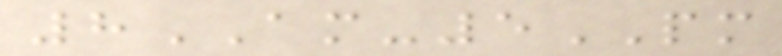8AM-5PM
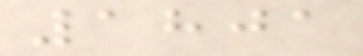1801
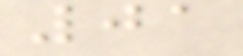01
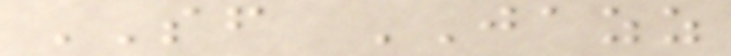SF JAZZ
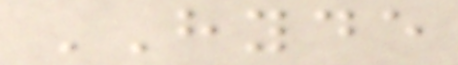HYDE
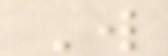W
